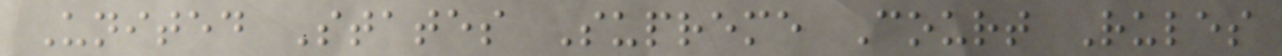United States Supreme Court Rules
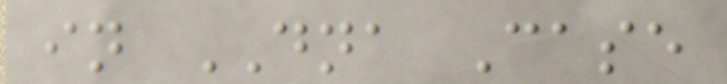in DNA Case
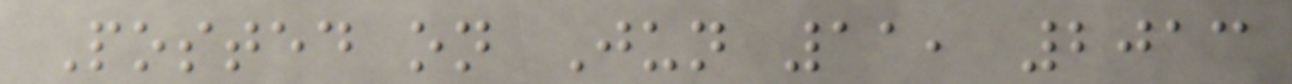Posted on Jun 11, 2013
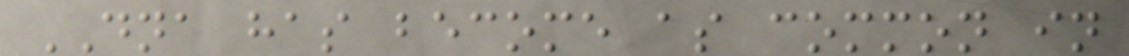DNA has become as common in
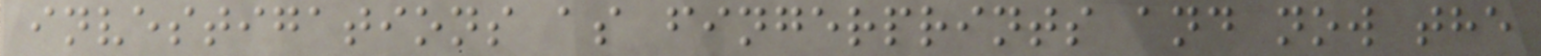investigations as fingerprints and now the
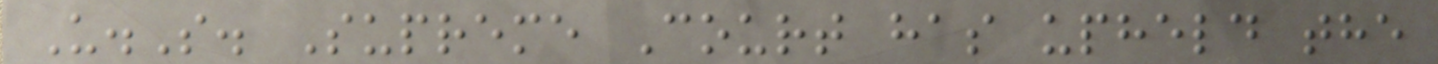U.S. Supreme Court has upheld the
